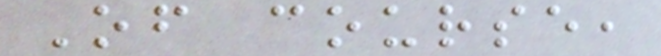Of course,
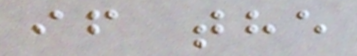if the
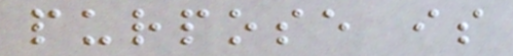purpose is
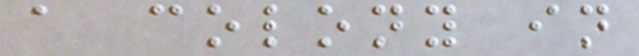a colony in
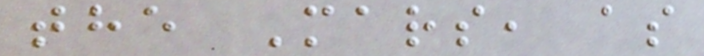the Mars, as
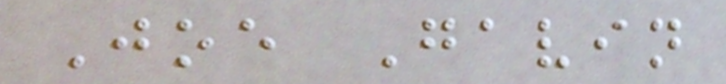Joe Gavin
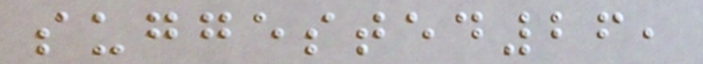suggested26,
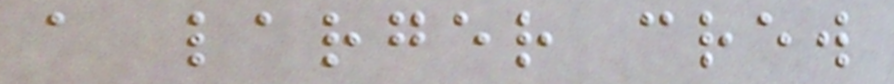a larger crew
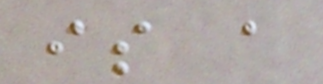is a
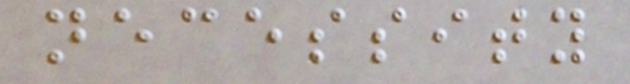necessity
